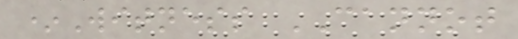*Witness CANNOT
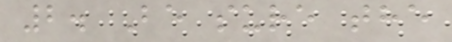2. Be sure the
